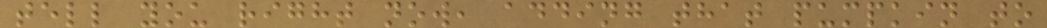tell you right now, adding that pumpkin to
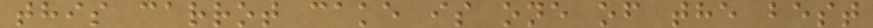this carrot cake is one of the best
